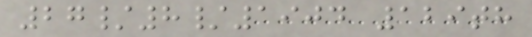27/8/1904 129th
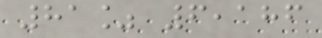81% 6,186
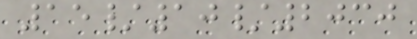15/10/2030
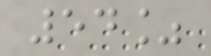54%
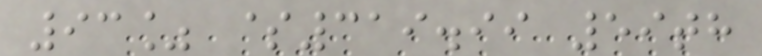93% $319.99 59th
